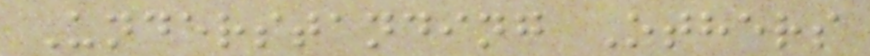Understanding Others
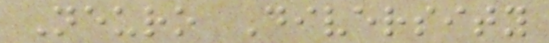Neuro Diversity
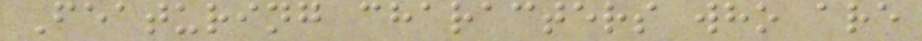Featuring characters who are
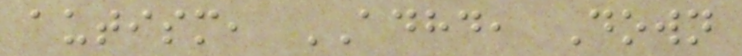autism, ADHD, Down
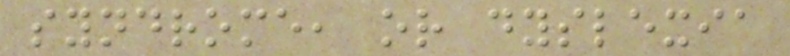syndrome, or dyslexia
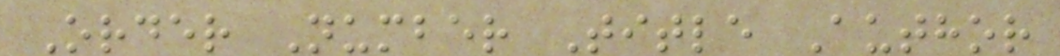Order Number Title Author
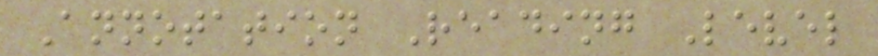Annotation Reading Level
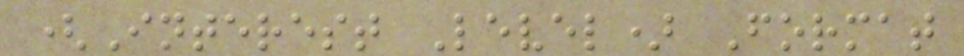(Interest Level) Format
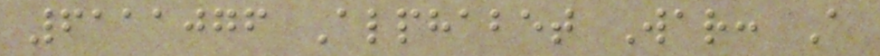6111076 Alphabet War: A
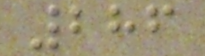286
